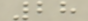28
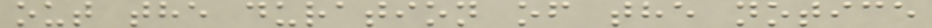out the duration of the notice
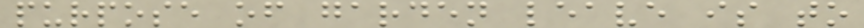purpose of garden leave is to
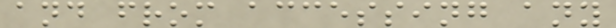and from accessing any
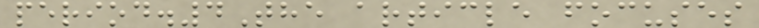period.4The article focuses
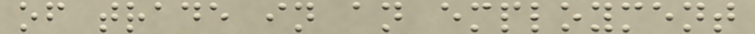of trade in an employment
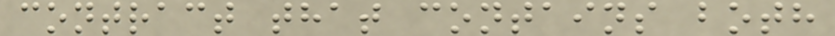contract that contains both
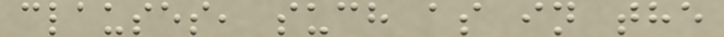clauses, such as in the
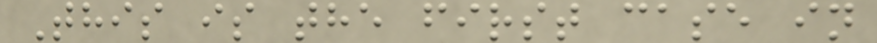This is the first case in
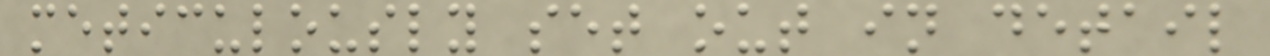meticulously set out in detail
